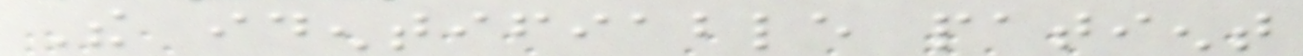The identifiable patient
